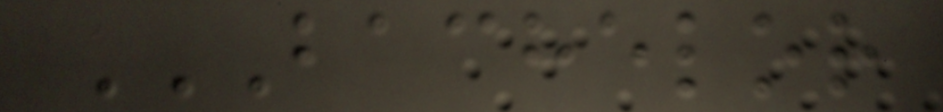BACHELOR
